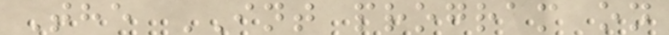The INT program on
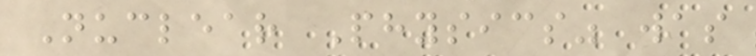Nuclear Physics" was
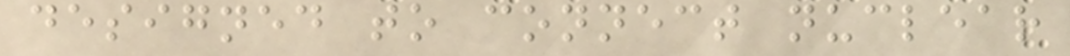designed to connect nuclear
